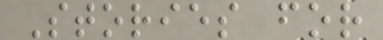Stories for
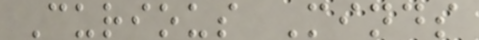Curious Minds
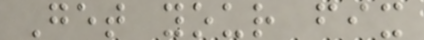Get your fix
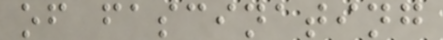of fascinating
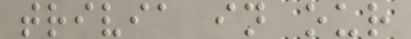trivia in our
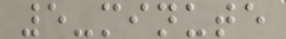5-minute
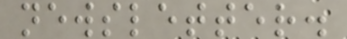newsletter.
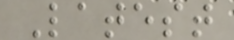Latest
